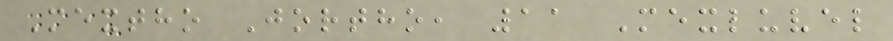Mextho Jortho, 11 Mexluvel
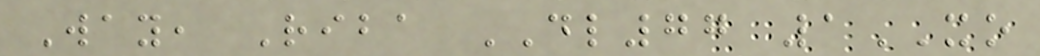Way, Riba DL77 1XO
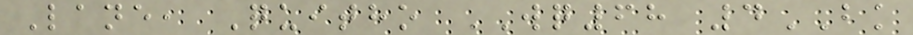Lane, Quitho WQ68 4BK
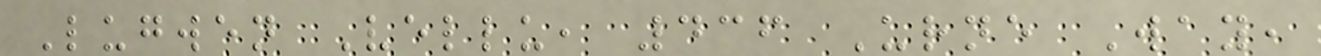Lugwen Vellu, 436 Urne Way,
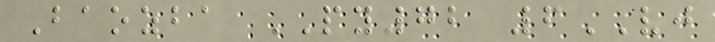Baozba PY72 6VJ
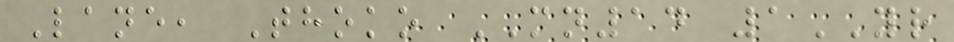Lane, Thoko MN14 1YR
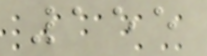155
